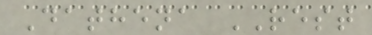Dathena REST
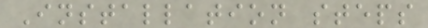Installation steps
